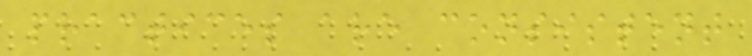practices are consistent
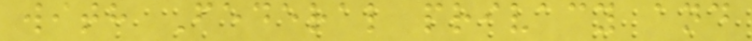with Federal privacy and
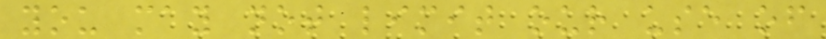you may not limit our use of
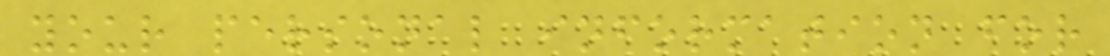your personal information for
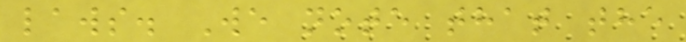laws. We note that the
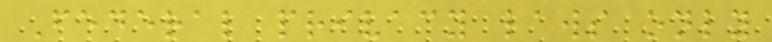Federal privacy laws only
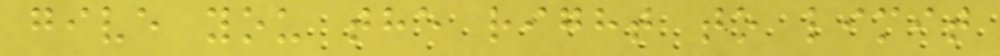give you the right to limit
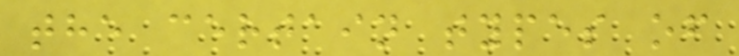the certain types of
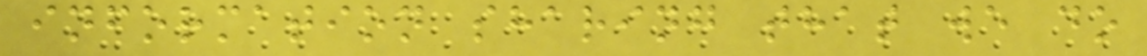information sharing that we do
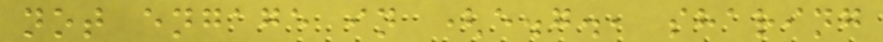not engage in (e.g., sharing
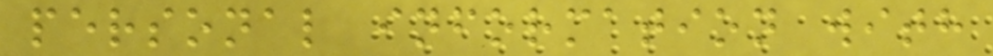personal information with
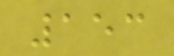153
